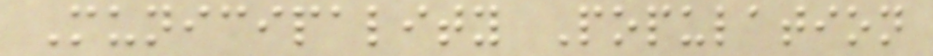Municipality Population
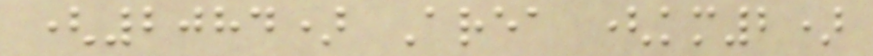(2084) Area (km2)
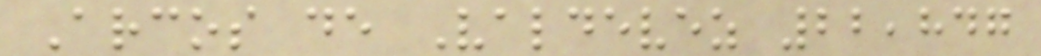Arcos de Valdevez 22,847
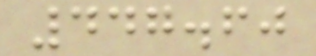447.60
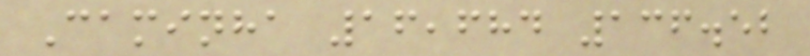Caminha 16,684 136.52
